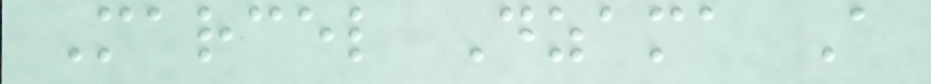Marcel Dzama A
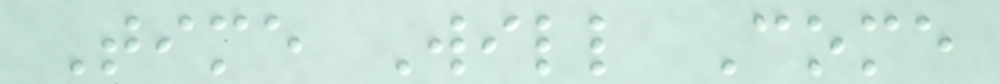Time Will Come
